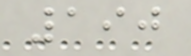190
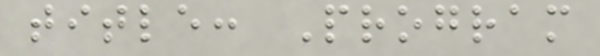title: Program
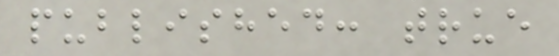published: true
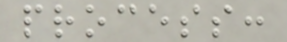process:
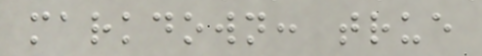markdown: true
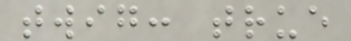twig: true
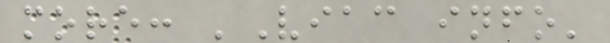more: 'Viac info'
